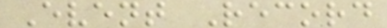Event Record
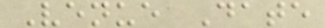Venue Date
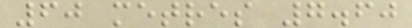60 metres 7.60
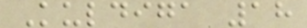Kuldiga 18
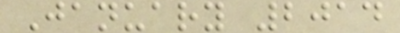January 2014
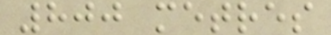800 metres
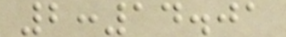2:14.01
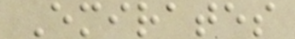Emirates
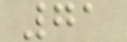71
